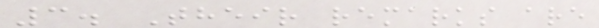3. Their remarks are
